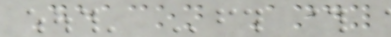Deacon Andy
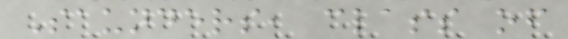Saunders, class of
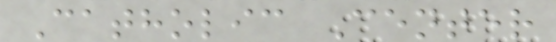Catholic Center
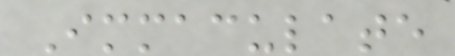Immaculate
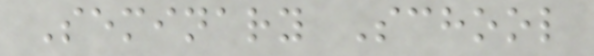Seminary School
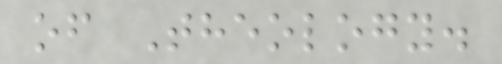of Theology.
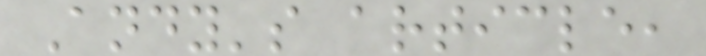Andy's article,
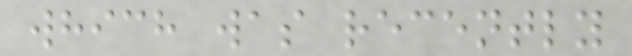which was recently
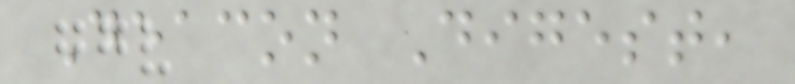Deacon Digest,
